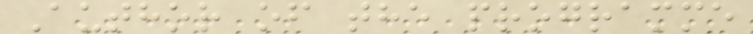Author of the programme
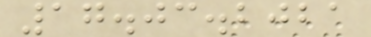17.03.2021
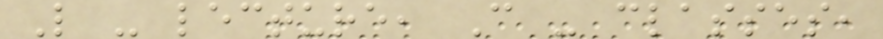L - lecture, C - classes,
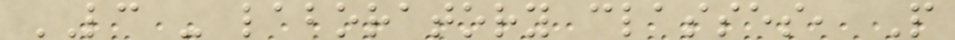LC - laboratory classes, P
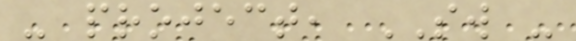- project, SW -
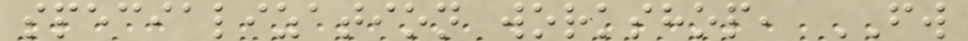specialization workshop, FW
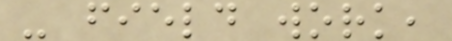- field work,
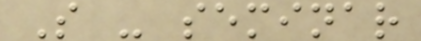S - seminar
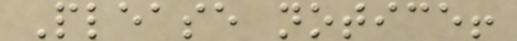Please notice!
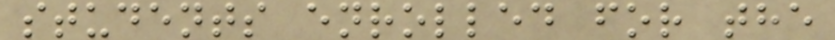students enrolled for the
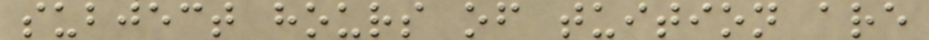subject hours of tuition are
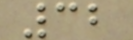32
